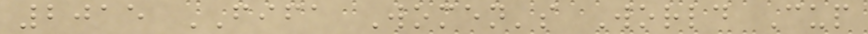2015 FIFA Women's World Cup
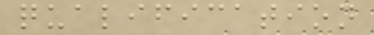qualification
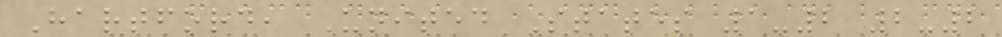Hartford, United States 1-2 2-2
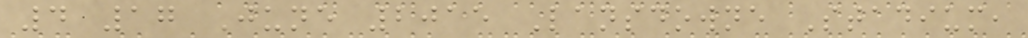4 17 June 2015 Lansdowne Stadium,
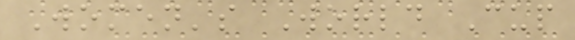Women's World Cup
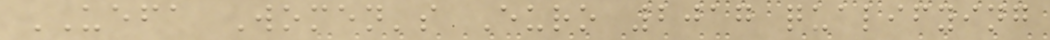UEFA Women's Euro 2017 qualifying
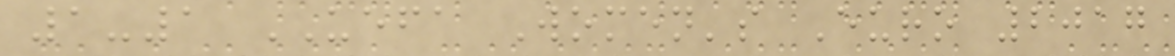1-1 UEFA Women's Euro 2017
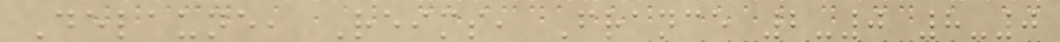Delaune, Reims, France 2-0 8-0
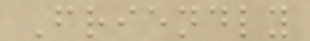Friendly
